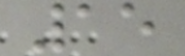15
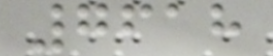7618
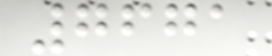7671
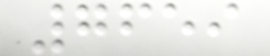7659
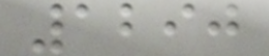1290
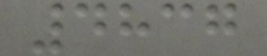4837
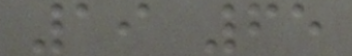19 65
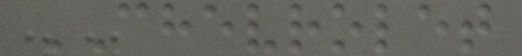CHEVROLET
